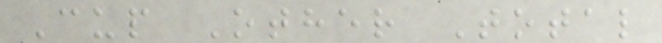Cup Other Total
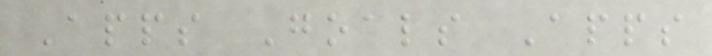Apps Goals Apps
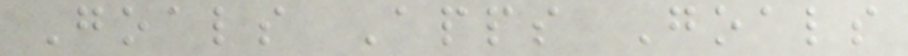Goals Apps Goals
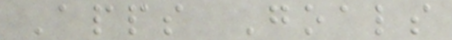Apps Goals
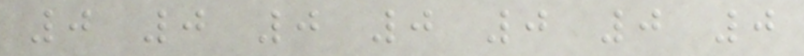0 0 0 0 0 0 0
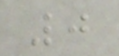0
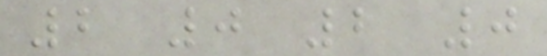2 0 2 0
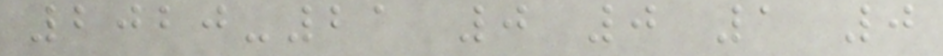2020-21 0 0 1 0
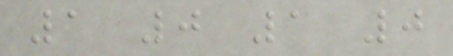1 0 1 0
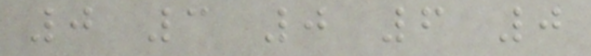0 3 0 6 0
